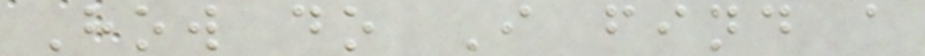How do I find a
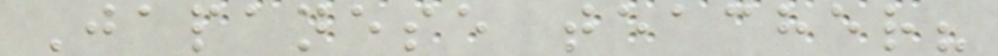Japanese teacher?
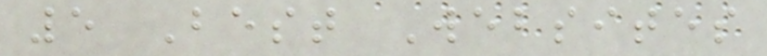5 Best Websites
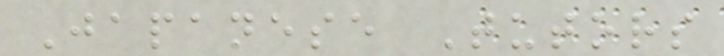Japanese Tutors
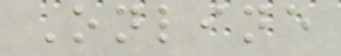Online
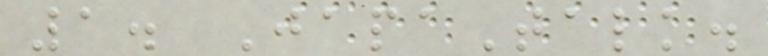1. JapaTalk.
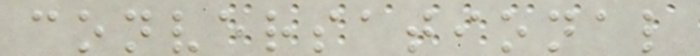conversational
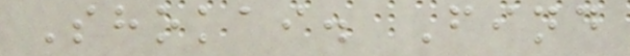Shokai. Find
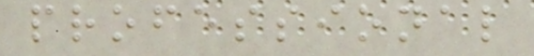professional
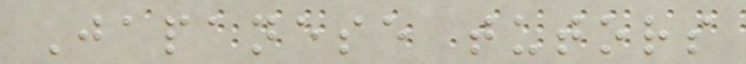Japanese tutors
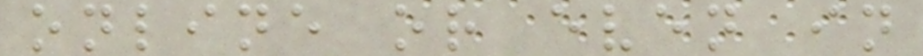online or even in
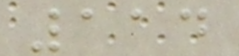114
